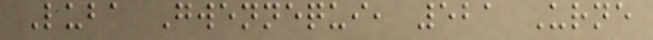Luba Gwennequi, 521 Urne
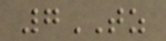7TZ
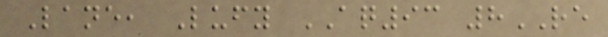Lane, Lufy AQ93 8RE
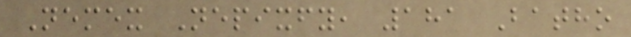Nemex Nepixfy, 181 Batho
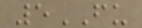5FU
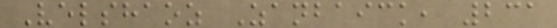Velshaoz Zanbaick, 231
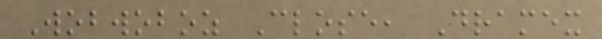Wobwoboz Close, Dramex
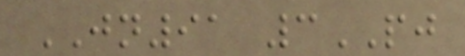JN91 3PJ
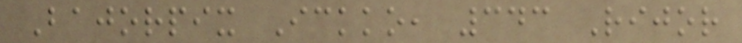Bajorpix Ickko, 343 Rijor
